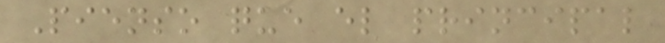Pienso que el principal
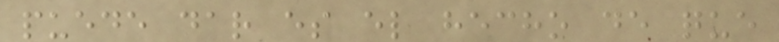puede dar es el hecho de que
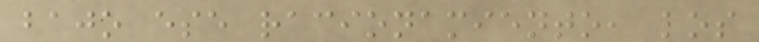bajo ese racionamiento, los
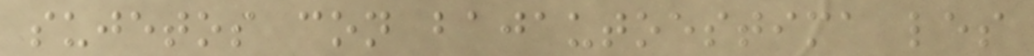sujetos con bajautoestima les
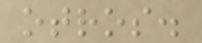otros.
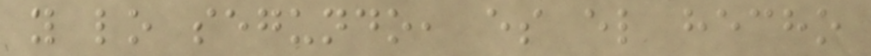y lo segundo, es el hecho
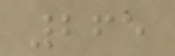265
